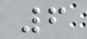6
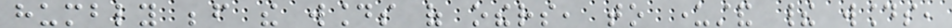humbly before the wounds of others, to understand their wounds,
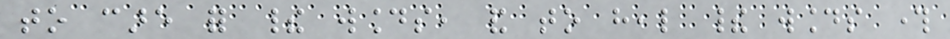to care for their wounds, and to heal their wounds through
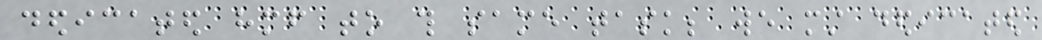dedicated himself to this same task; we must dedicated
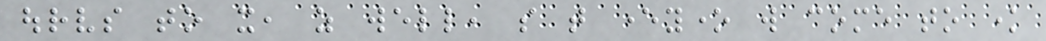ourselves to it, as well, so that everyone will come to know
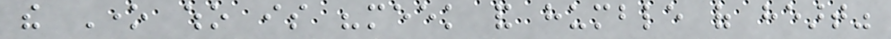the One who is "meek and humble of heart"
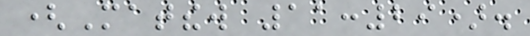(Matthew 11:29).
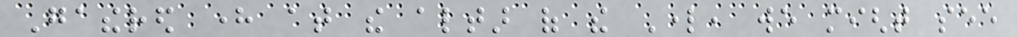Gathered here at the altar of the Lord, we might see
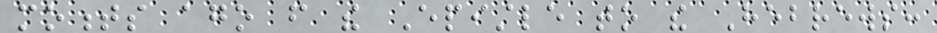moments ago from the Epistle to the Hebrews:
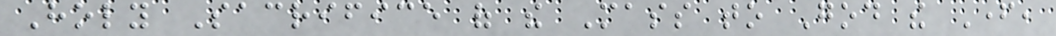Holy Sacrifice of the Mass to God the Father,
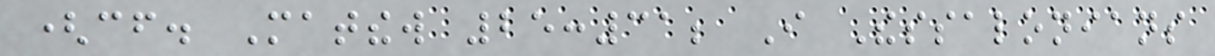(cf. Matthew 25:31; I Thessalonians
